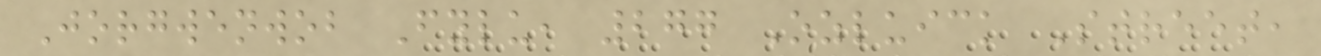Jorgwenwob Fylu, 277 Ozluick Street,
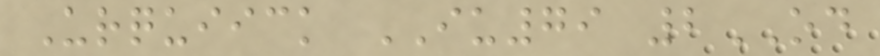Urquiick IU79 2OD
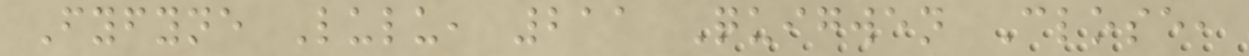Fyfyne Lulu, 211 Quigwen Close,
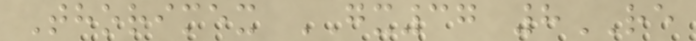Thorimex GX37 8RE
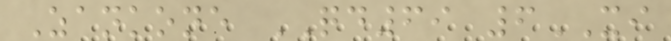Zankone QD69 6XI
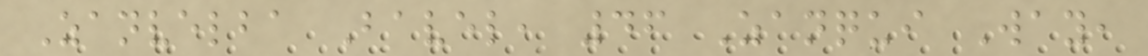Zanvelba Bavel, 46 Zanqui Way,
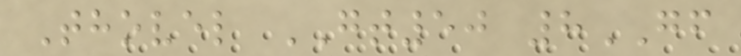Thovel GT50 8GF
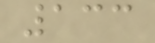133
